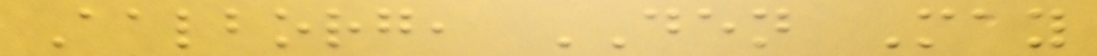Aalborg, DEN May
